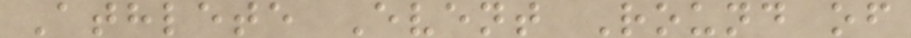Athlete Event Round of
